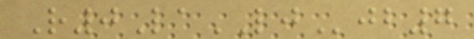R0LaLJjb7
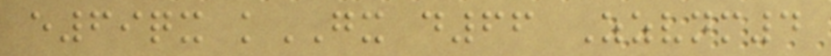e69qx kGX d66 Zzvnm4
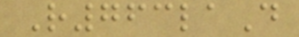R763laD
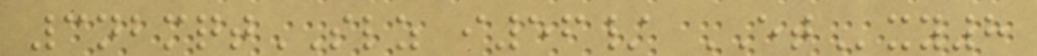3nbmqtSLZ i56/ ETxy8
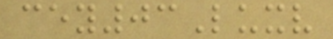cey03Luxv
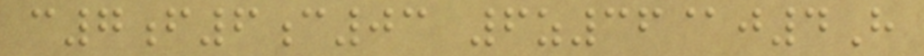c7f6c03 6z36@j4H
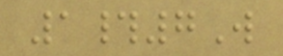1#7W
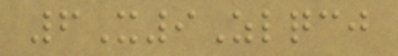6X9Zlqcj
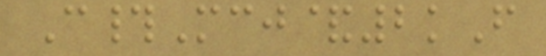C#Mcj&2kF
